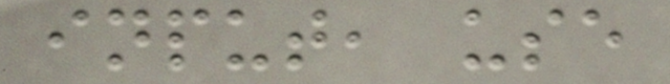input, use
